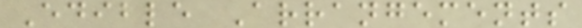Edible Arrangements
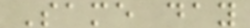Same day
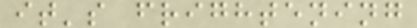it's frightening
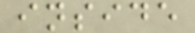inside
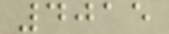4015
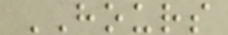HOURS
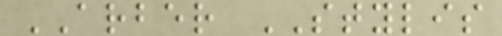ARBER STYLIS
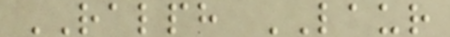RALPH LAUR
